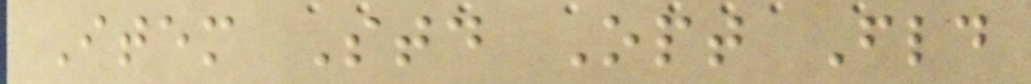Item Std Opt Fld
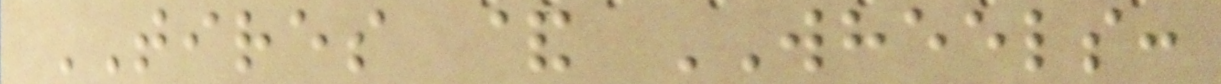TIRES & WHEELS:
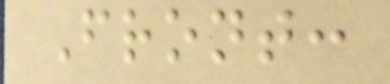Front:
